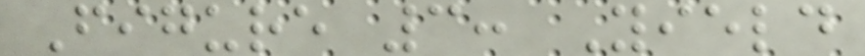Figure 3: Yield
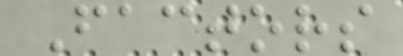Factors
